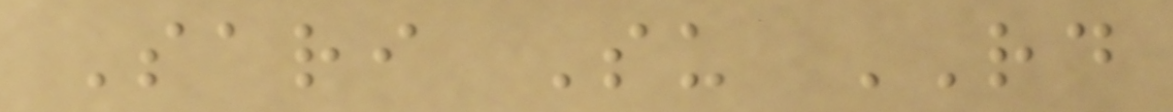Sari Su RD
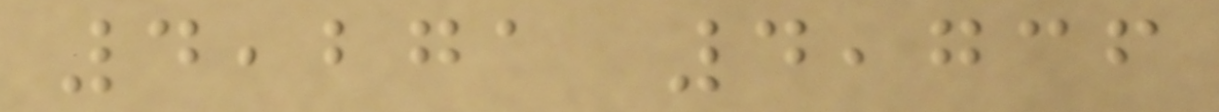4,271 4,736
